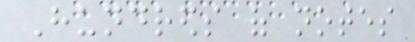Hundreds of notes
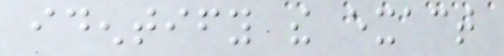identify the exact
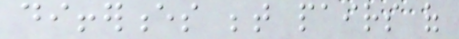differences between pairs of
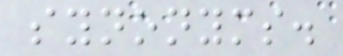synonyms.
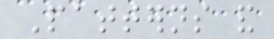Patterns and
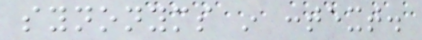synonyms in context.
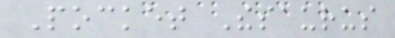Pocket Thesaurus
